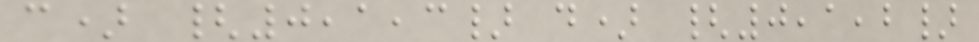c) {0,1,3} d) {0,1,2}
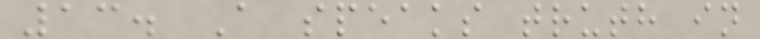13. A speaks truth in
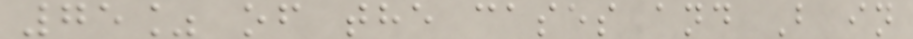75% of the cases and B in
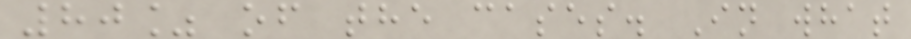80% of the cases. In what
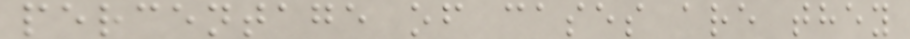percentage of cases are they
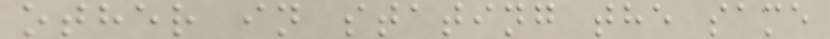other in stating the same
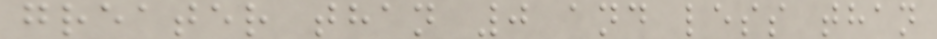greater than 0 and less than
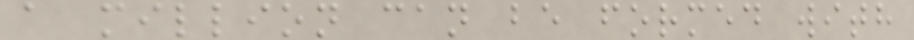a million can be formed with
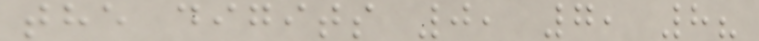the digits 0, 7, 8?
